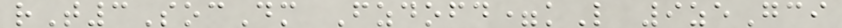rT3SocDm Fzdofd=kL 9zeGci
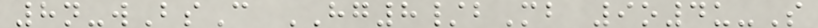8n-wBsC HG8/bMb 9o4u-S
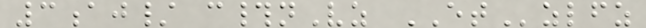3aj/ c#nVz ETzlfz
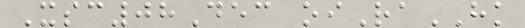Xsc08Dec oiRaHK
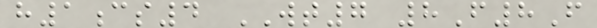h1cs4 WT7 8F8F
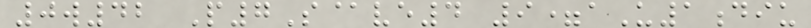0w42 P7S@ve4 9=aU1diu
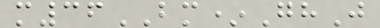m36BM*GhJ
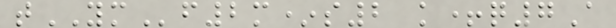tYMf2m*s2 k+q7A
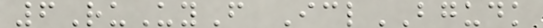6RuUyF IclBGUDK
